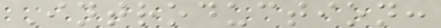Introduction:
